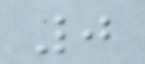0
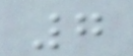7
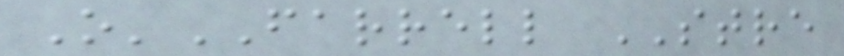O'FARRELL STRE
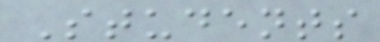Students
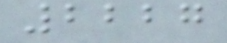2227
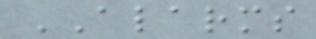ALARMS
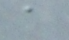a
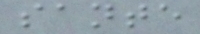sante
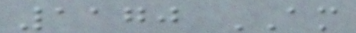1170 AM
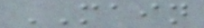MAIN
